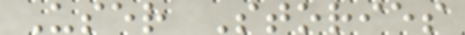User Stories
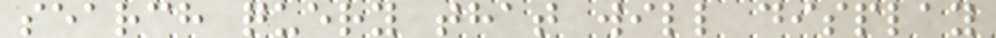search query that will display
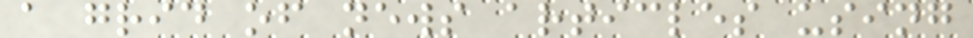a grid of news articles using
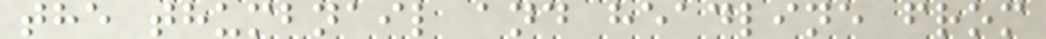the thumbnail and headline from
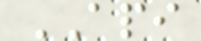API
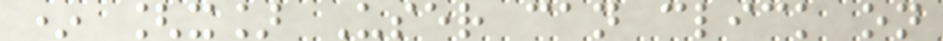* [x] User can click on
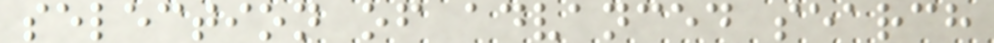selection of advanced search
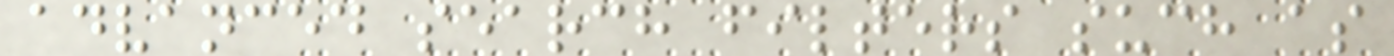advanced search filters such as
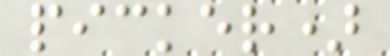picker)
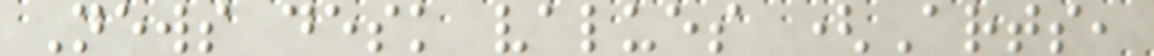News desk values (Arts,
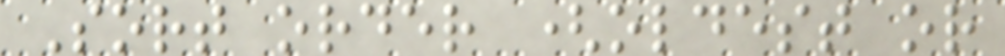Sort order (oldest or
